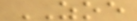ZOE
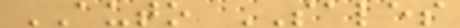AUTO SALES
